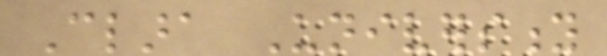Clara University
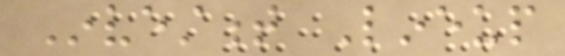Investment Lineup
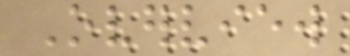Overview
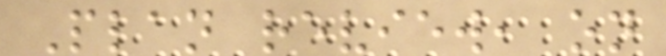Plan review, on
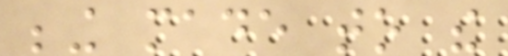being made to the
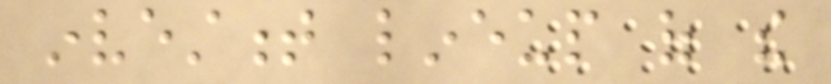investment lineup of the
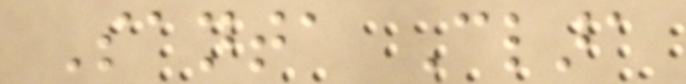Santa Clara
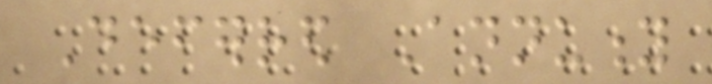Deferred Annuity
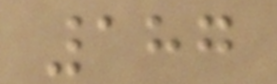187
